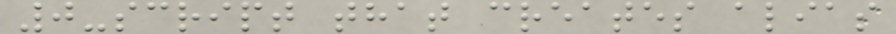0-script that creates alias
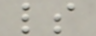ls
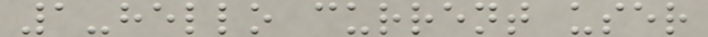1-hello current user
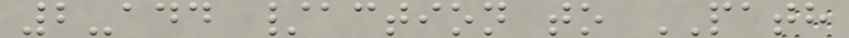2-add /action to PATH
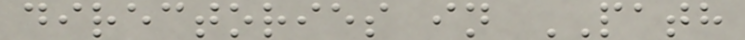directories in PATH
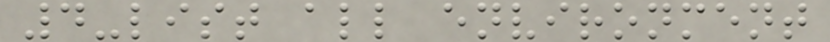4-list all environment
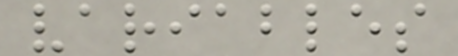variables
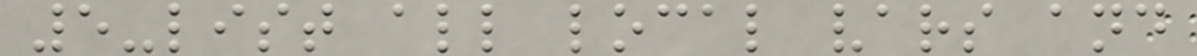5-list all local vars and
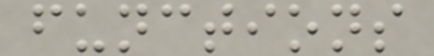functions
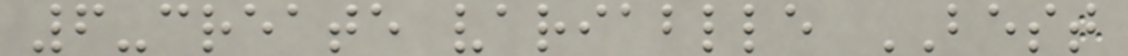6-create variablle BEST
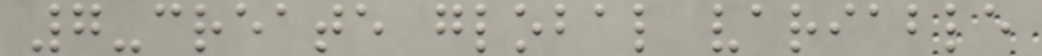7-create global variable
